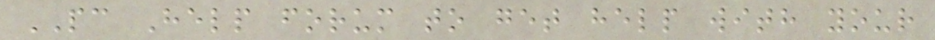PC Help forum to get help with your
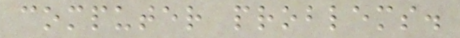computer problems.
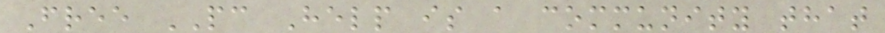Free PC Help is a community that
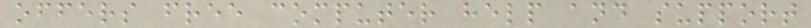offers free computer help and support
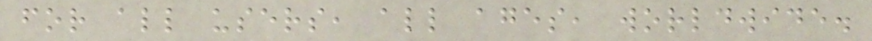for all users, all ages, worldwide.
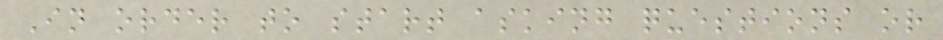In order to start asking questions or
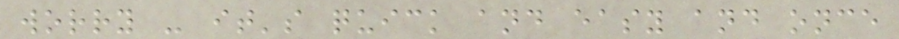worry - it's quick and easy and once
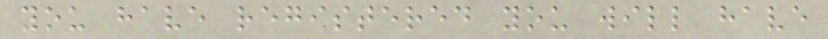you have registered you will have
